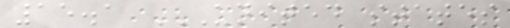15.1 UNITED STATES
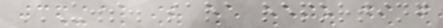U.S. SARA REPORTING
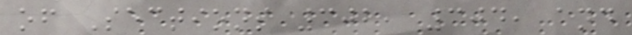of Sections 302, 304, and
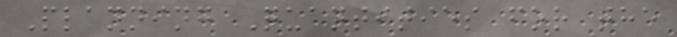Planning Quantities for the
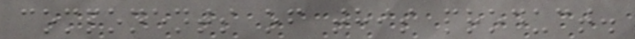components of this product.
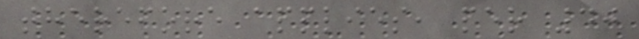therefore applies, per 40
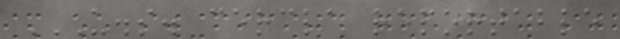U.S. CERCLA REPORTABLE
